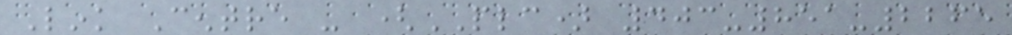Link Centre - (PLC) 403-851-2265
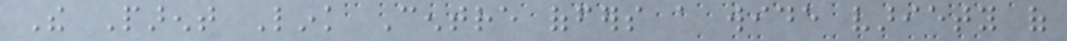The Parent Link Centre offers a wide variety of
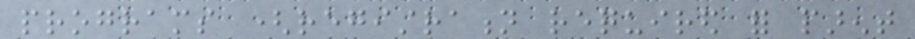programs (registration required for parent
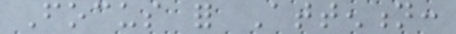Focus for Attention:
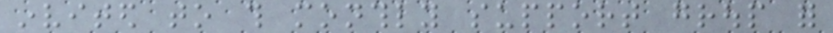invited to this monthly support group for
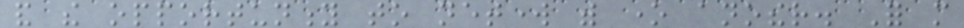and the opportunity to network with one another. For more
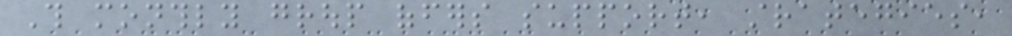This monthly group offers support, strategies,
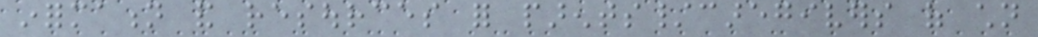information and resources for parents/caregivers of children
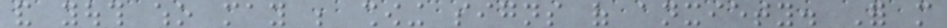and youth who may be showing signs of anxiety. For more
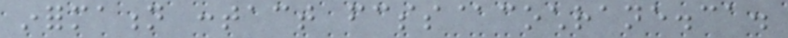information contact fcss@cochrane.ca.
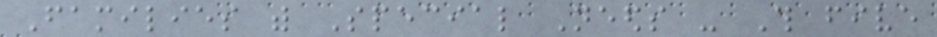Families with Special Needs - This five
